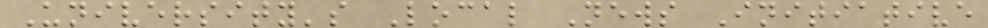University's Local News Initiative
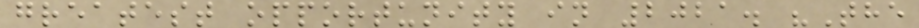greatest opportunity in 2021. "The
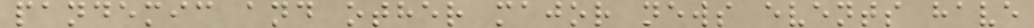pandemic and other major news events have
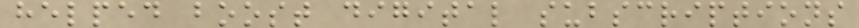helped boost digital subscriptions
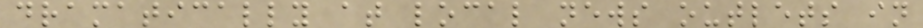dramatically at local news outlets in
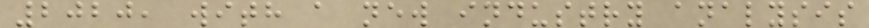2020, with a new industry analysis
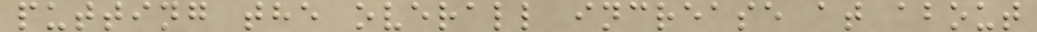putting the overall increase at about
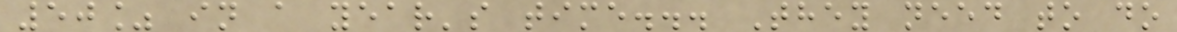50% in a year's time... They need to do
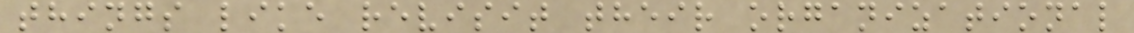things like revisit their organizational
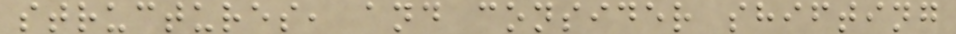structures, and consider shifting
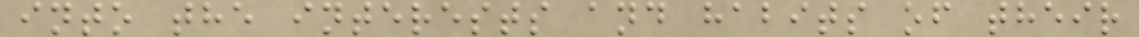into the interests and habits of their
